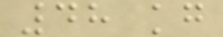48 kg
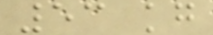53 kg
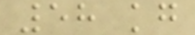58 kg
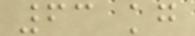63 kg
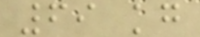69 kg
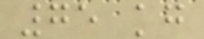75 kg
